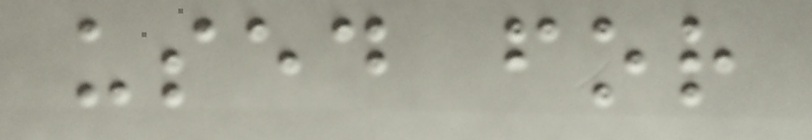used for
